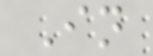In
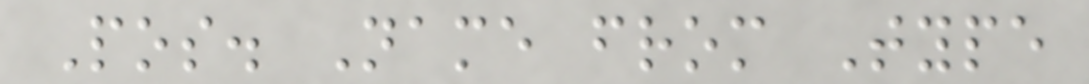Pos. Name from Type
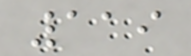119
